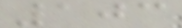103
